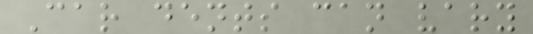Car dents can vary
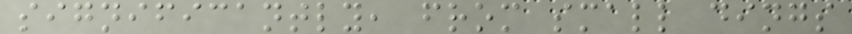significantly, from small dings
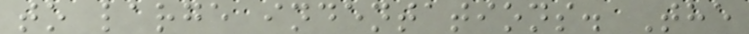to large indentations. The
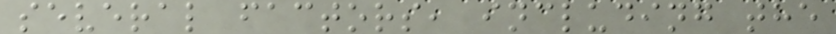several factors, including the
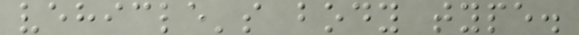vehicle's body type.
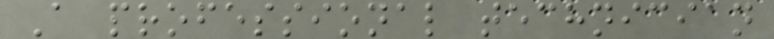A professional technician
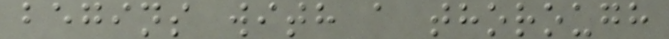begins with a thorough
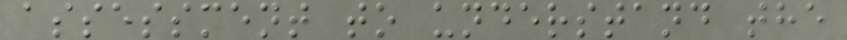assessment to understand the
